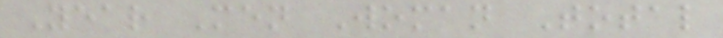Year Men Woman Total
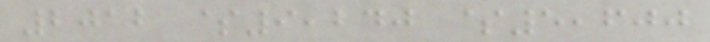2012 $9,240 $5,600
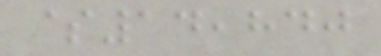$14,840
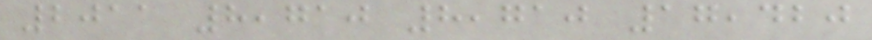2011 8,710 8,710 17,420
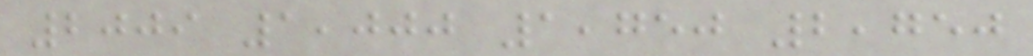2009 1,000 1,750 2,750
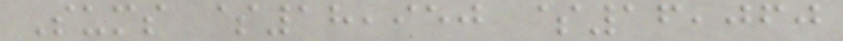Sums $18,950 $16,060
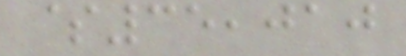$35,010
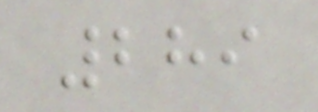289
